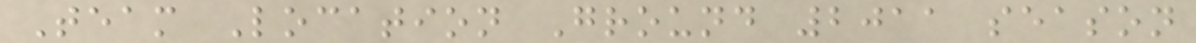Team Location Ground 2011 season
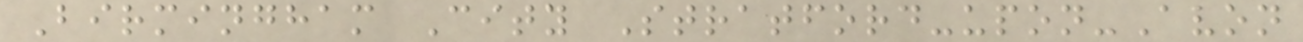Birmingham City Stratford-upon-Avon
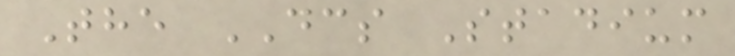The DCS Stadium
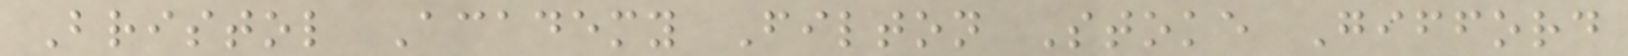Bristol Academy Filton Stoke Gifford
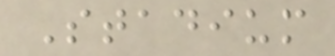Stadium
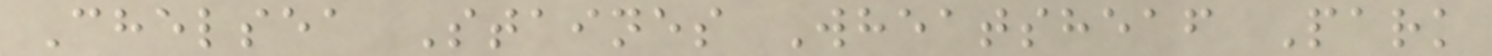Chelsea Staines Wheatsheaf Park
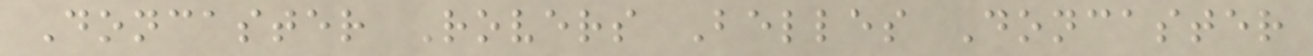Doncaster Rovers Belles Doncaster
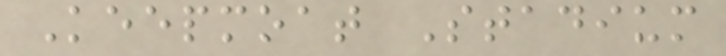Keepmoat Stadium
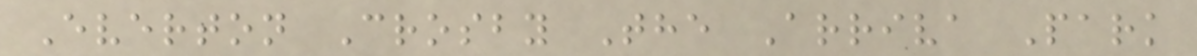Everton Crosby The Arriva Park
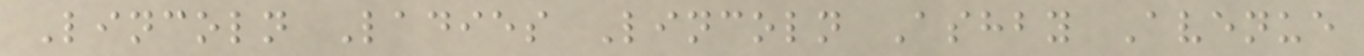Lincoln Ladies Lincoln Ashby Avenue
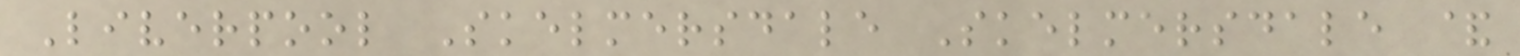Liverpool Skelmersdale Skelmersdale &
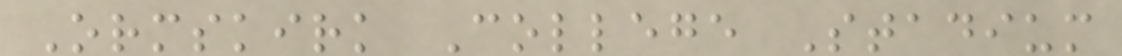Ormskirk College Stadium
